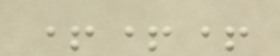+++
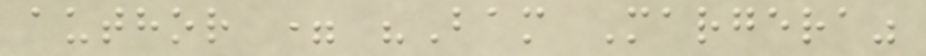author = "Bam Margera"
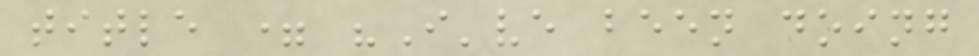title = "I've been doing
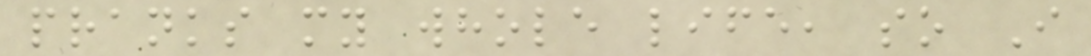pranks my whole life, so I
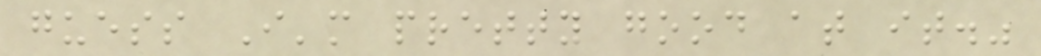guess I'm pretty good at it."
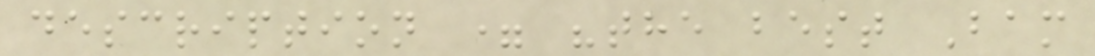description = "the best Bam
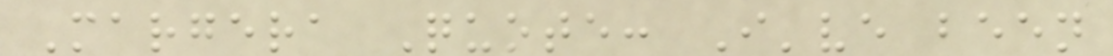Margera Quote: I've been
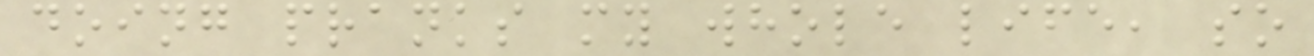doing pranks my whole life, so
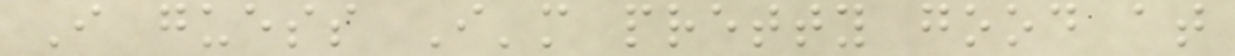I guess I'm pretty good at
